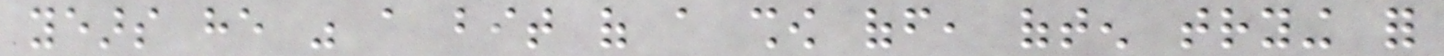years he was a bit of a show off, often trying for
